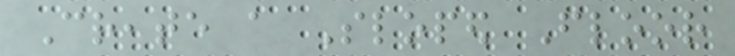Create a Sloped Floor
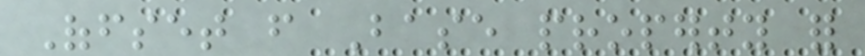Offset from Base property for
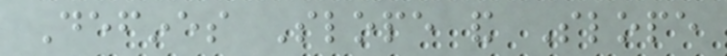Defines Slope and Slope
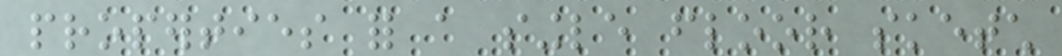properties for a single floor sketch
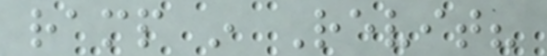ramp in Revit?
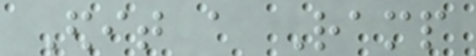Edit a Ramp
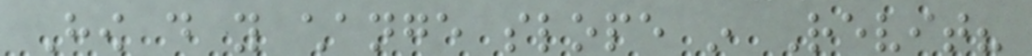How do you change slope in Revit?
